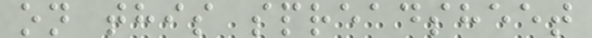on this spreadsheet
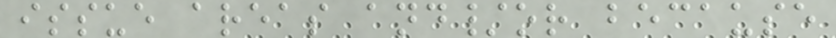issue areas and/or because
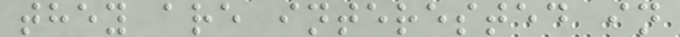they are interested in
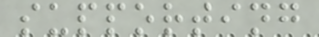supporting
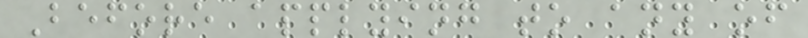Before applying to any of
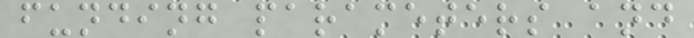funding parameters and
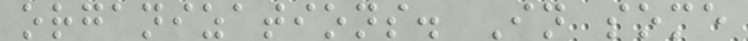organizations. In some
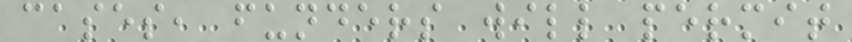cases, funders will permit
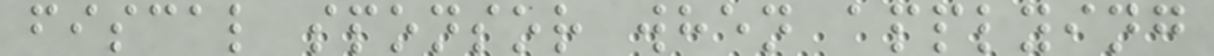fiscal sponsor when applying
